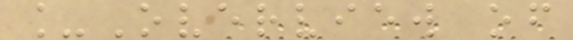_Overview of
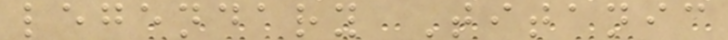legendary Titanic
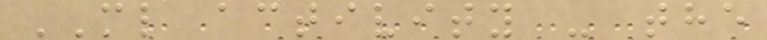ML activity - the
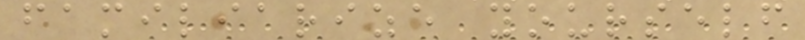familiarize yourself
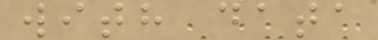with data
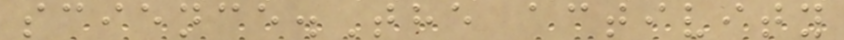science.The activity
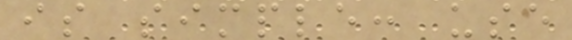is simple: use
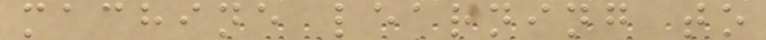machine learning to
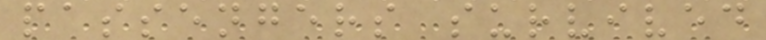passengers survived
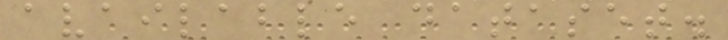available dataset.
